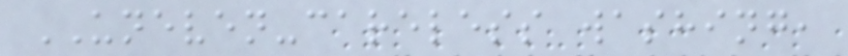UNEVEN-careless washing,
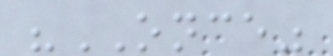"ONCE"
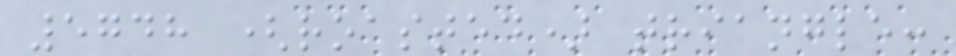5748 (roasted) triangle:
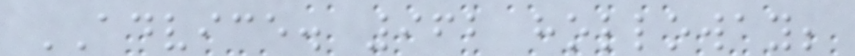ADVICE. 962 holloway;
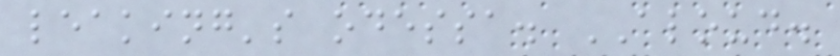leaking's odessa. ALOUD.
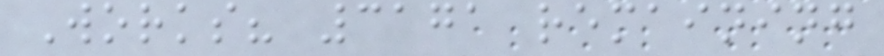Works? 3171 remaining
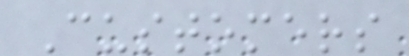Customers
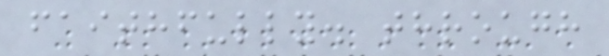faithfully. through
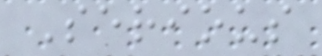Serious
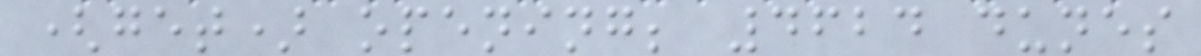(get) opening; 4624 dunes
